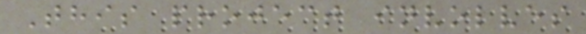This project involves
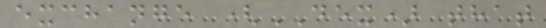exchange (DEX) that
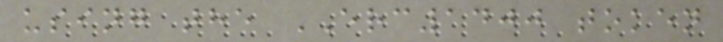using the ERC1400 token
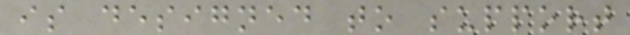is designed to support
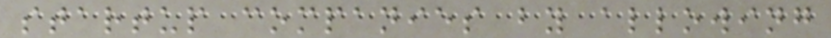startup companies by allowing
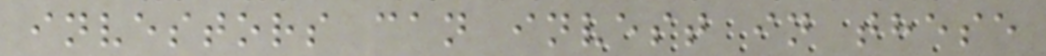investors can invest in these
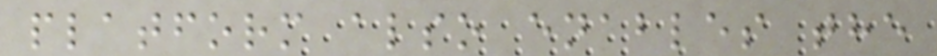platform also enables the
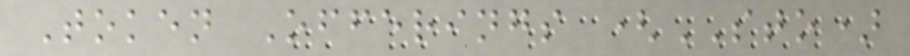Token Offerings (STO)
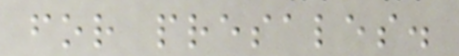for presales.
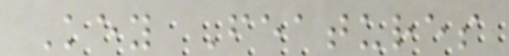Key Features
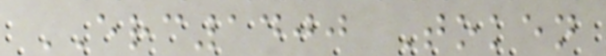ERC1400 Token
